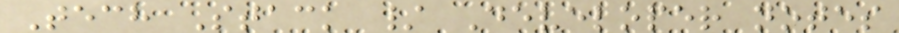Tech Stack / Developer notes
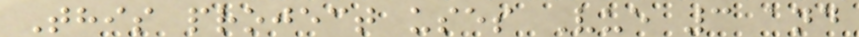This project uses Vue 3 and
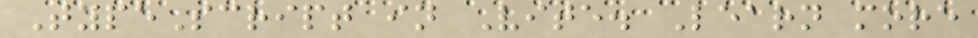TypeScript in Vite. Learn more
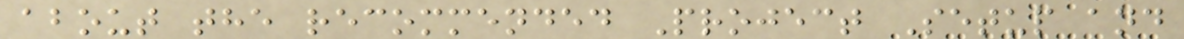about the recommended Project Setup and
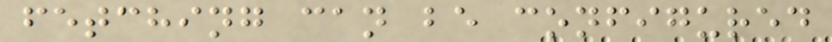fetching can be configured
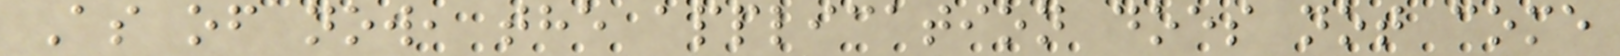As of now, the application does not come
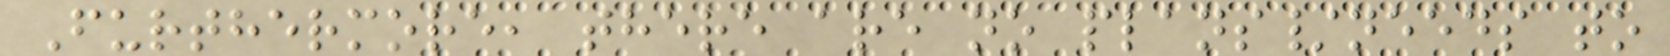Furthermore, there are no plans/needs to
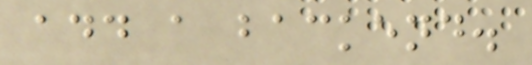add a backend.
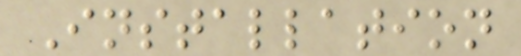Installation
